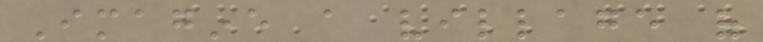Imagine a village of
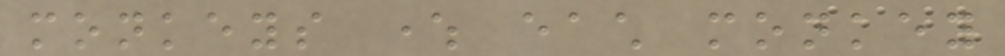monkeys where each monkey
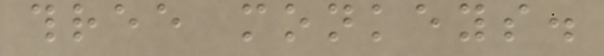three monkeys.
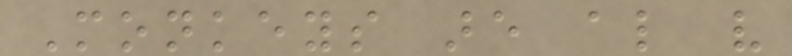Monkeys are also very
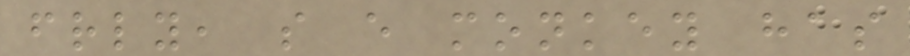friendly, so every monkey has
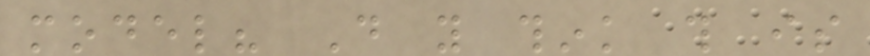model? Do you think this is
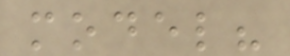model?
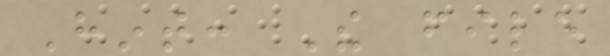Hint: The file
